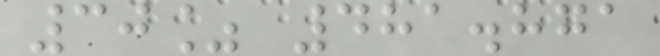30% 481.871
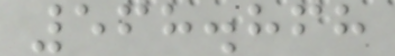568.868
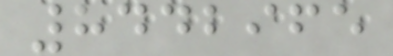8442965
